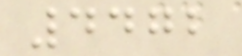4472
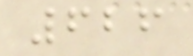626
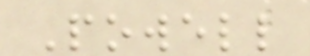Powell
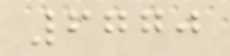6770
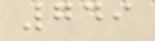749
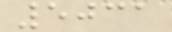5031
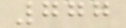777
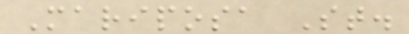Mariposa St.
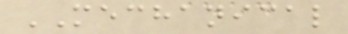MECHANICAL
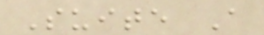Suite A
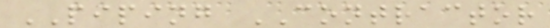PIPING CONTRACTOR
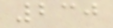230
